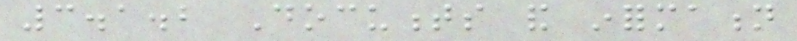3.1.2 Documents and information
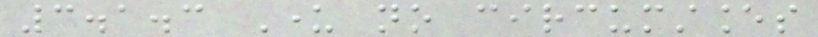3.1.3 Under no circumstances
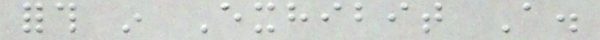forth in Exhibit A.
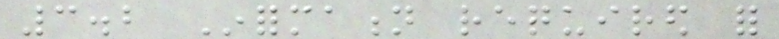3.2 Information required for
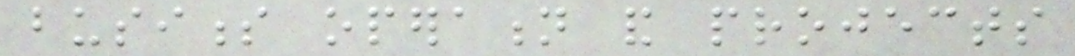business operation and projects
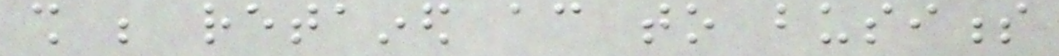shall be retained according to business
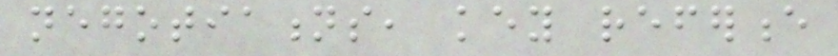negotiations, key reference
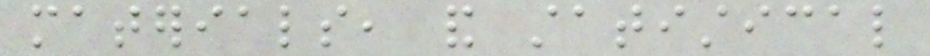materials, and statistical
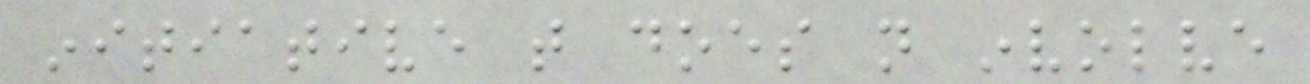initiative that does not involve
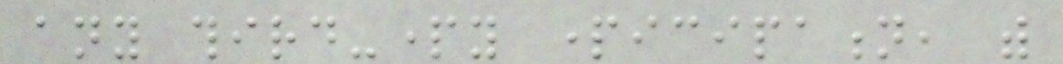any third-party participation, with
